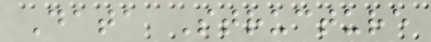Data Structure
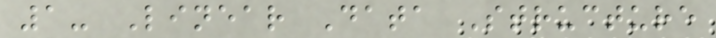1- Linear Data Structure
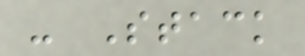- Stack
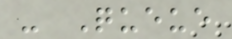- Queue
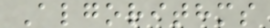Algorithms
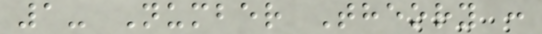1- Number Theory :
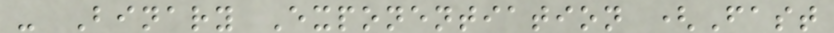- Binary Exponentiation (Fast
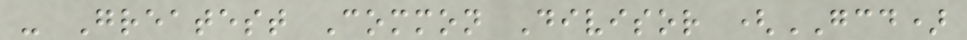- Greatest Common Divisor (GCD)
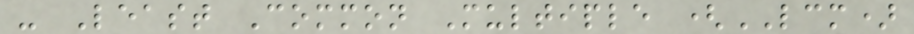- Least Common Multiple (LCM)
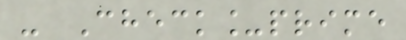- Check_prime
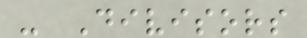- Divisors
